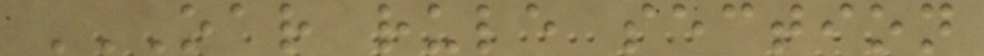OAR RULE SECTION
